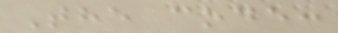The code:
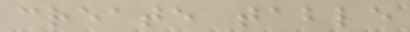create table
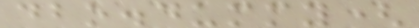dbo.dummy(
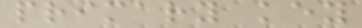primary key
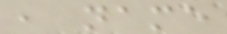, name
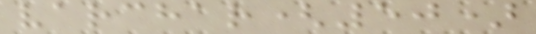varchar(50)
